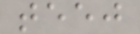teej
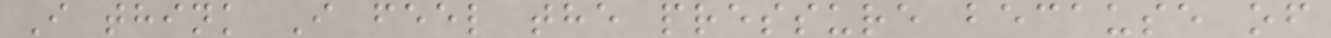I think I feel the pressure because of
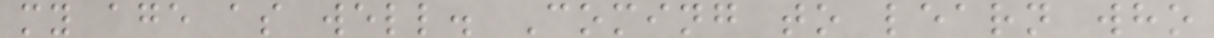my age as well. Coming to learn who
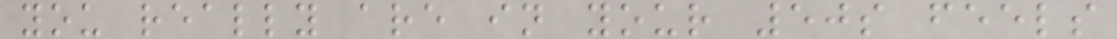you really are in your 50s feels
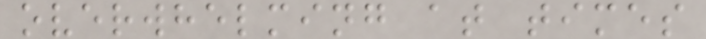overwhelming at times
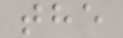the
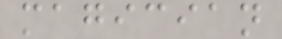magician
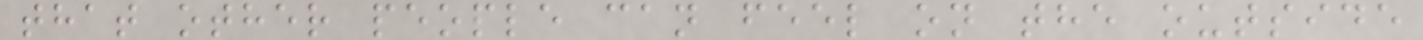that other people can feel on the outside
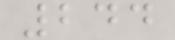244
